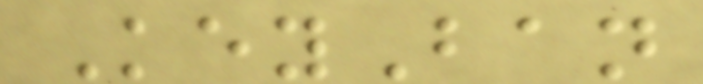KeyBan
